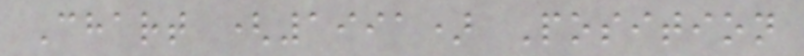Chart (1991) Position
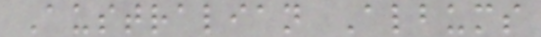Australian Albums
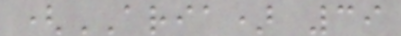(ARIA) 39
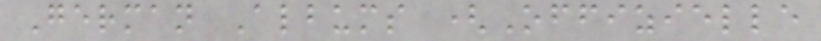German Albums (Offizielle
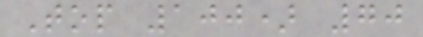Top 100) 70
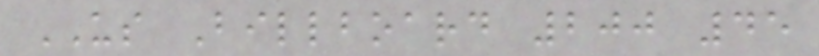US Billboard 200 45
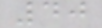40
